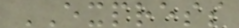EXPRESS
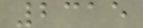2315
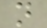n
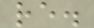re.
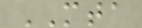MTA
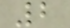2
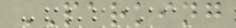PARKING
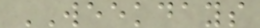WEEKDAYS
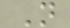N
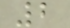2
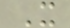X
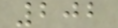202
